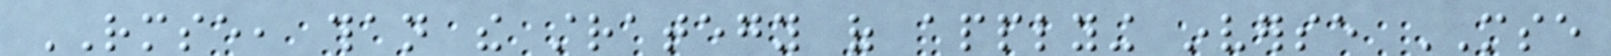RMSE, than the strategy of applying inverse MSE
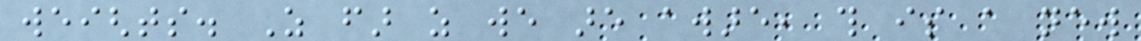weights. As far as we are aware, this is a new
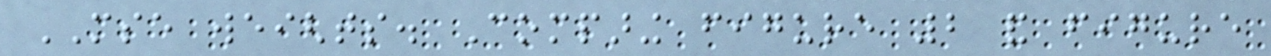MSE weights. Comparing figure 2 and figure
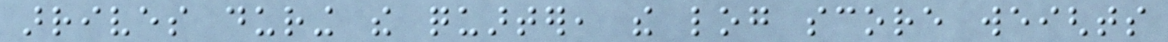arrives during the quarter, the log score weights
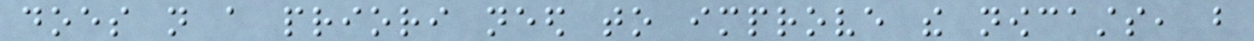does not a priori need to improve the nowcasts, but
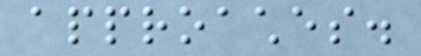approaches.
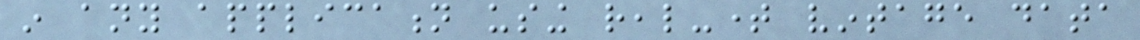in any application using real-time vintage data
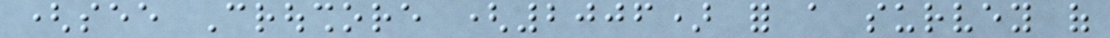(see Croushore (2006) for a survey of
